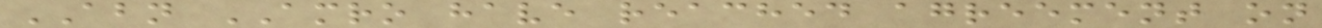ABN AMRO have reached agreement on
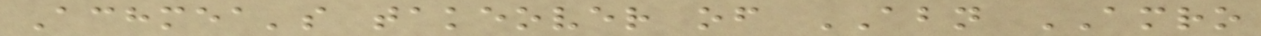Achmea's takeover of ABN AMRO
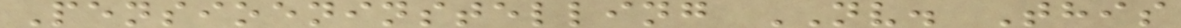Pensioeninstelling NV. This
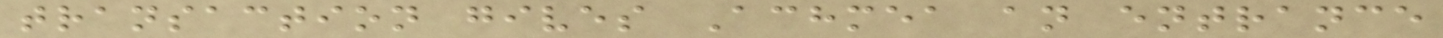transaction gives Achmea an entrance
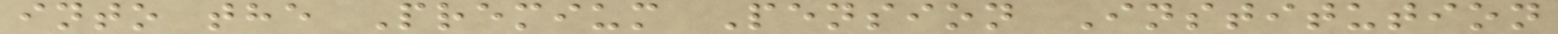into the Premium Pension Institution
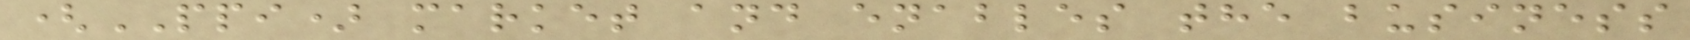(PPI) market and enables the business
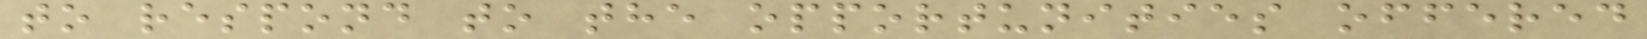to respond to the opportunities offered
